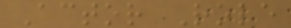Actor Role
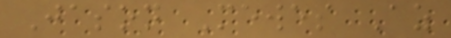Jason Mewes Az
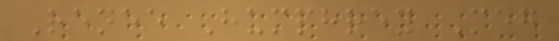Renee Humphrey Meg
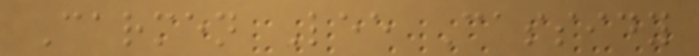Carmen Lee Cassidy
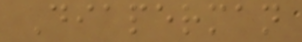Diaperman
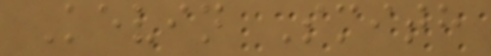Kevin Smith
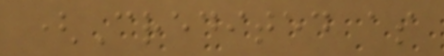(Credited as
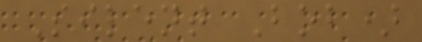Silent Bob)
